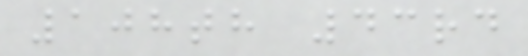108th 43rd
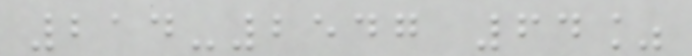214-2547 64%
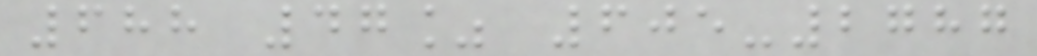688 47% 605-2787
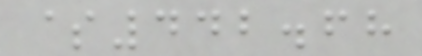$442.68
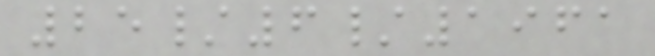25/6/1961
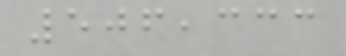506,333
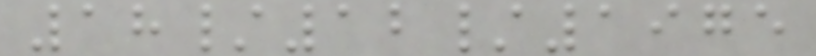18/12/1975
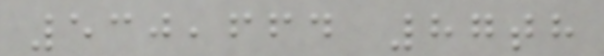530,664 87th
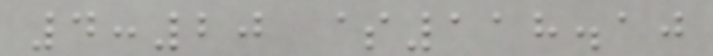4:20 $118.10
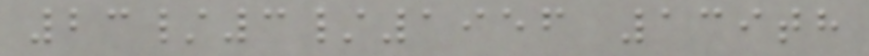23/3/1956 139th
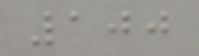100
